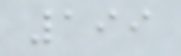199
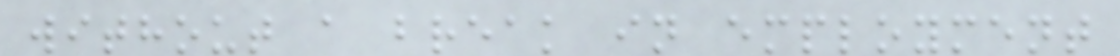without a break in employment
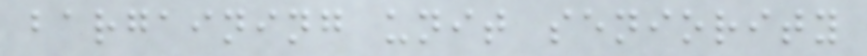bargaining unit seniority
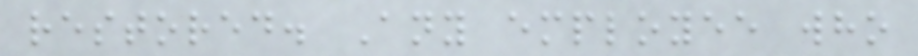restored. Any employee who
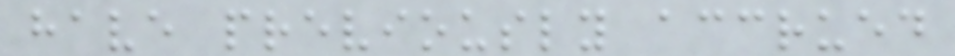have previously accrued
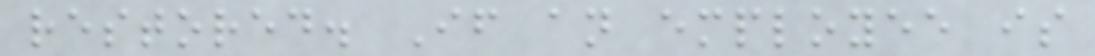restored. If an employee is
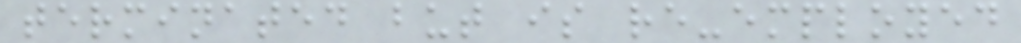terminated but is re-employed
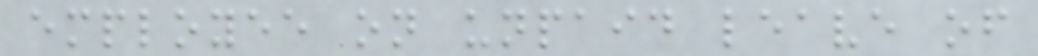employee on unpaid leave of
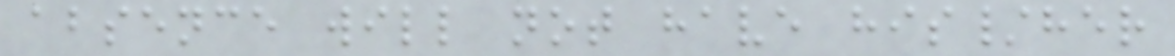absence will not have his/her
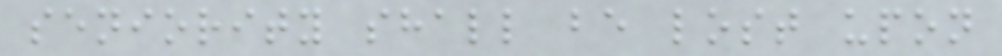seniority shall be lost upon
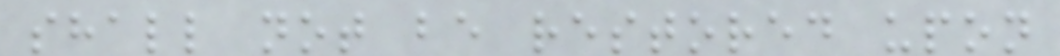shall not be restored upon
